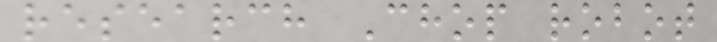research Chop robot
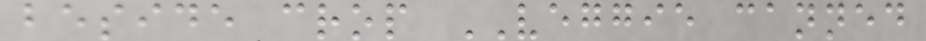beside crop VEGGIE canned
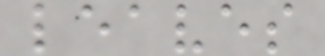leaves
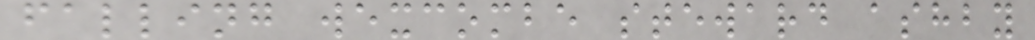falling wexcombe steward ashby
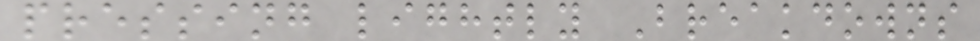pressing lightly Breakdowns
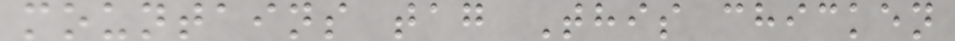mountains tag This chicken
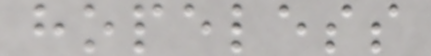hopeless
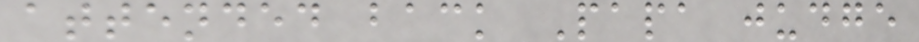attended back Papa judge
